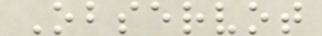Observot
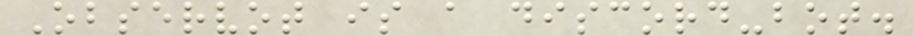Observot is a discord-bot.
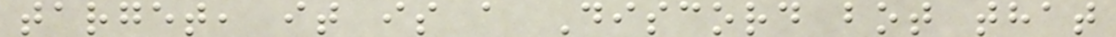target, it is a Discord bot that
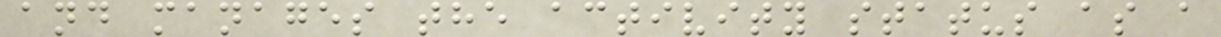and manages the activity status as a
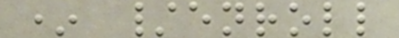* /enroll
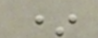*
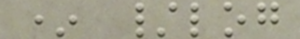* /log
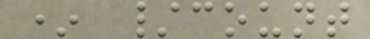* /count
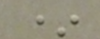*
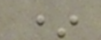*
